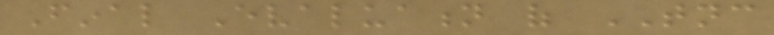Final Evaluation of TNC
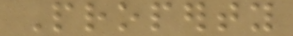Property
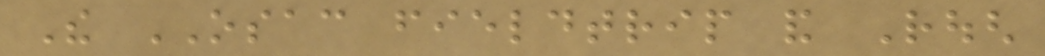The OSAC fieldtrip and Rough
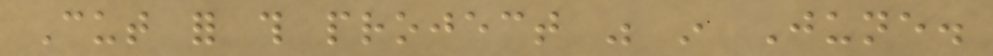Cut for this project was in June.
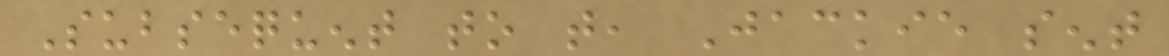Subsequent to that, Jackie sent
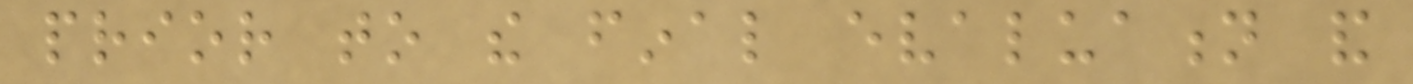prior to the final evaluation and
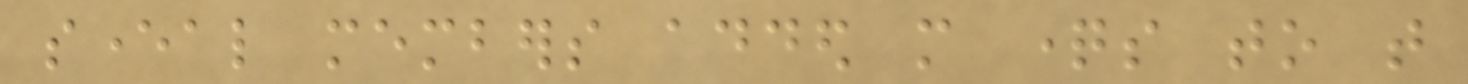several members added more questions to that
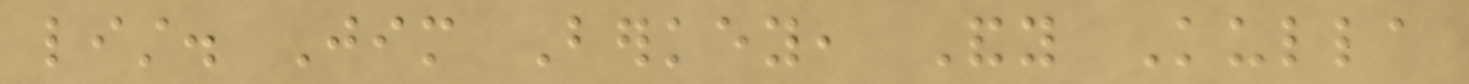list. Jim Berkey, Andy Kulla
